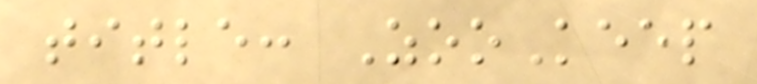title: ZooKeep
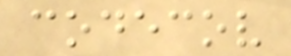codecov
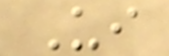Ui
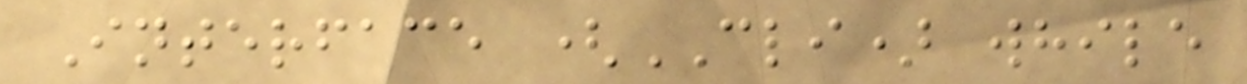Interface (CLI) while
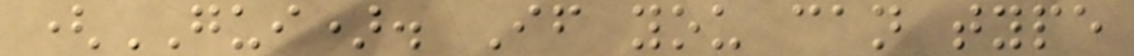(GUI). If you can type
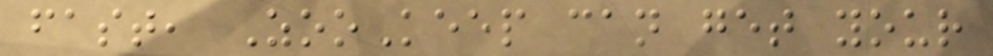fast, ZooKeep can get your
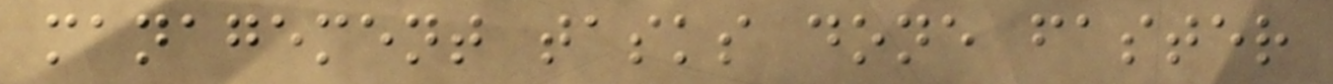management tasks done faster
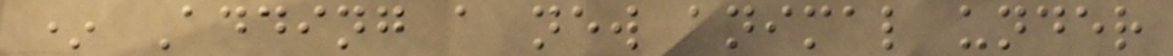* Adding a new animal under
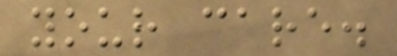your care.
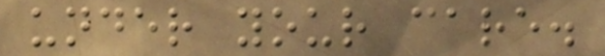under your care.
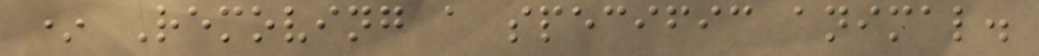* Removing a specific animal.
